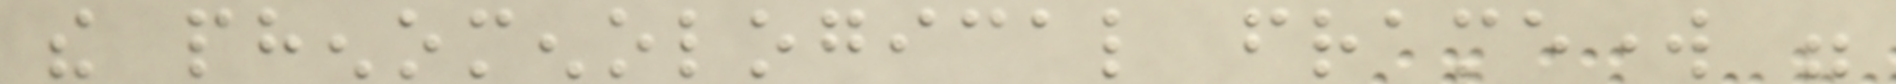the phenomenological framework were
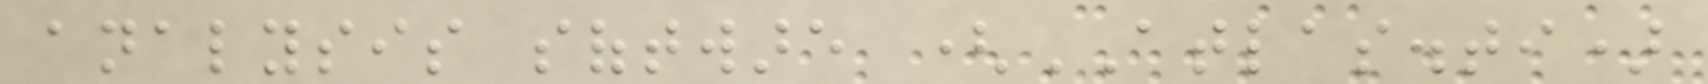analysis software (ATLAS.ti)
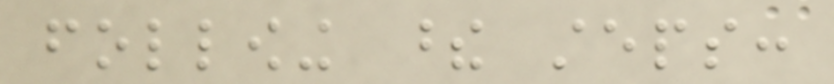following these steps:
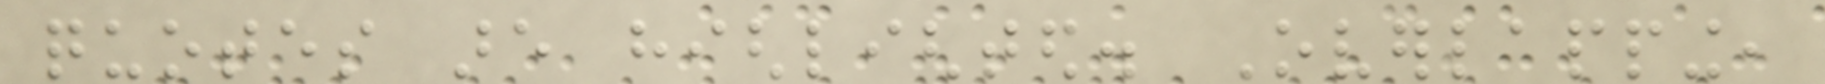quotes are highlighted. Overlapping,
